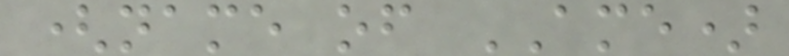(name of AME)
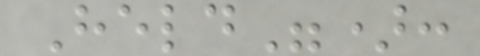Held"):
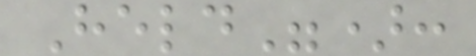Held"):
